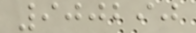900290
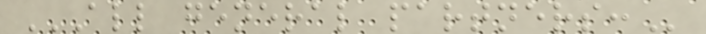ALL GENERAL PARTNERS:
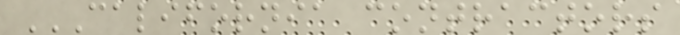CALIFORNIA CONTRACTORS
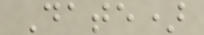Date)
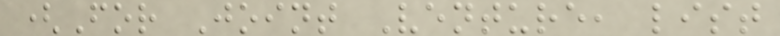(For Joint Venture, list
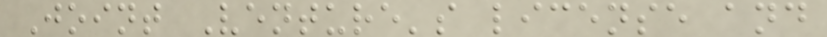Joint Venture's license and
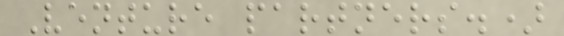Venture partners.)
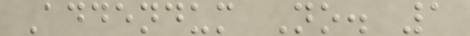Addendum No. 1
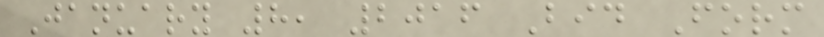January 8, 2016 Bid Form
